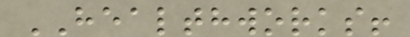HEALTHWORKS!
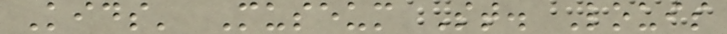Kids' Museum St. Louis
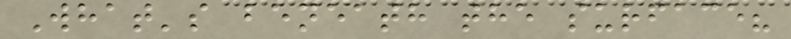What's beneath the surface?
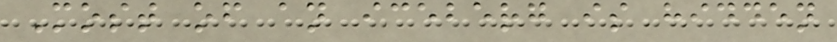Most of an iceberg is hidden
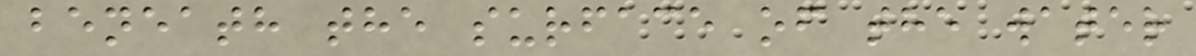beneath the surface of the water
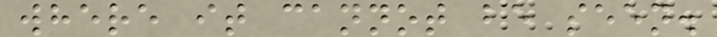where it cannot be seen.
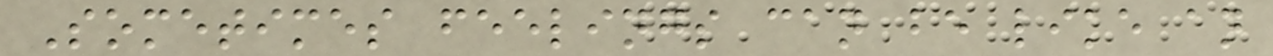Sometimes feelings can be like an
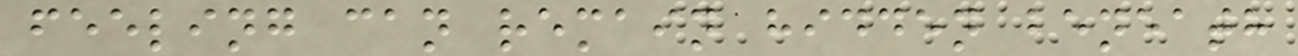feeling can remain hidden beneath
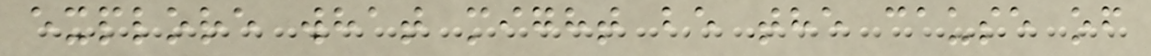explore what might be the cause of
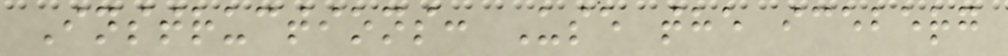Instructions: Use the iceberg
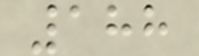188
